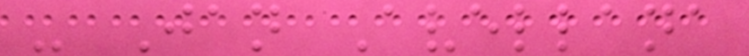- Jan Avellana
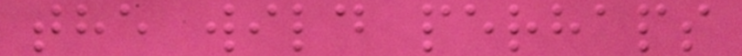the wild perhaps
